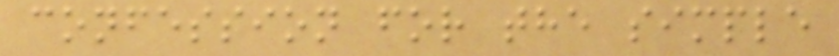confession for the simple
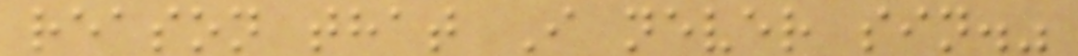reason that I never sin."
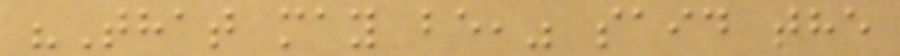"That may be," said the
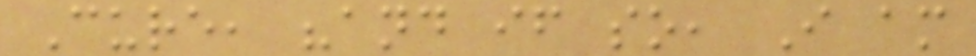Cure, "and if so, I am
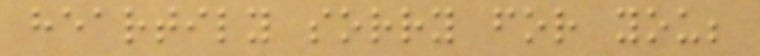heartily sorry for you;
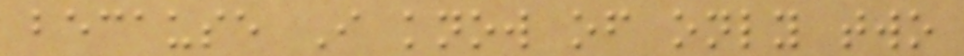because I know of only two
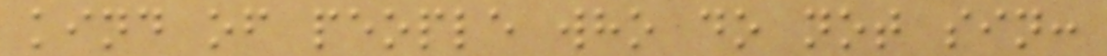kind of people who do not sin:
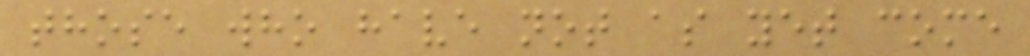those who have not as yet come
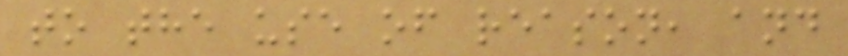to the use of reason, and
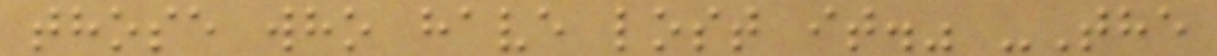those who have lost it." -The
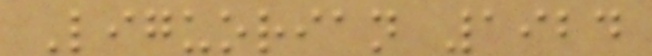Liguorian 1924
